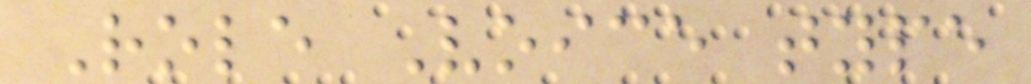Role Voice type
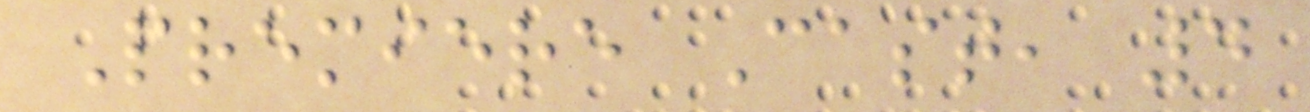Premiere Cast, 4
